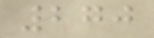270
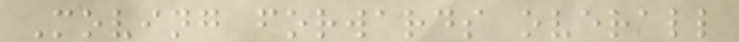Moving forwards overall
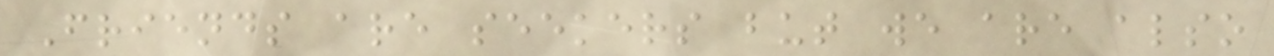Friends are seekers but we are also
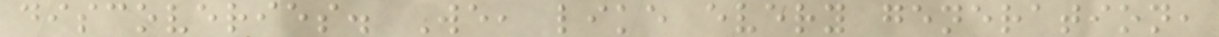discoveries. We, like every generation,
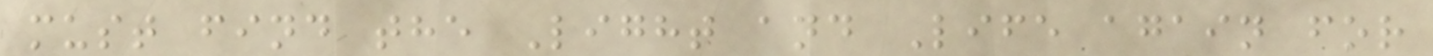must find the Light and Life again for
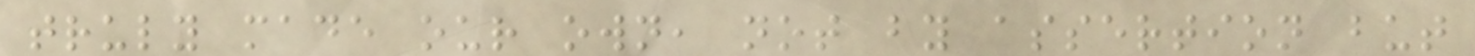truly made our own, not by assertion but
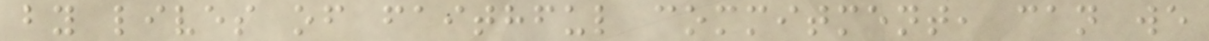by lives of faithful commitment, can we
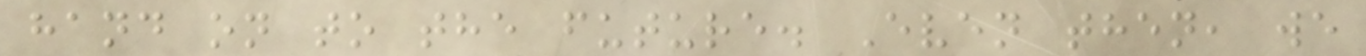hand on to the future. Even then, we
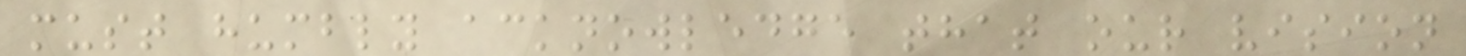must humbly acknowledge that our vision
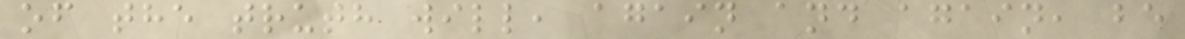of the truth will, again and again, be
